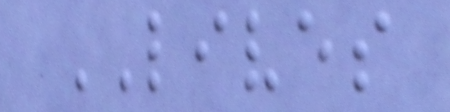LIVES
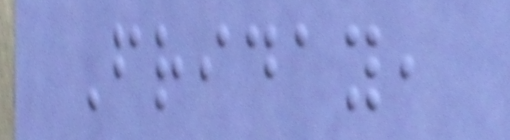Friday,
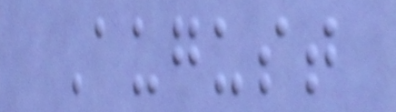August
